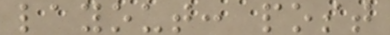layout: post
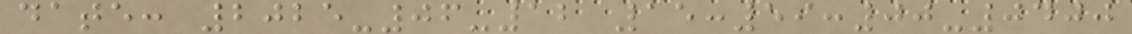date: 2025-06-12 15:59:00-0400
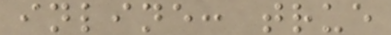inline: true
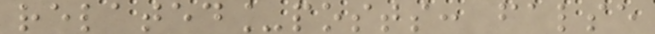related_posts: false
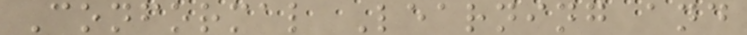Conformal Learning and
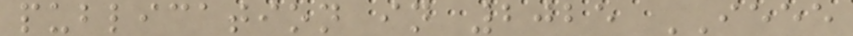publication in 2025 IEEE
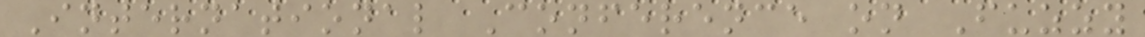International Conference on Fuzzy
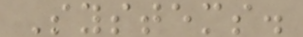Systems.
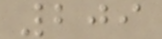209
